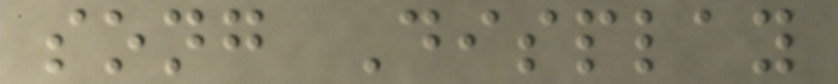song Display
